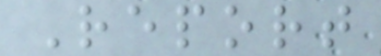Report
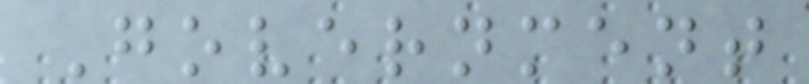Government
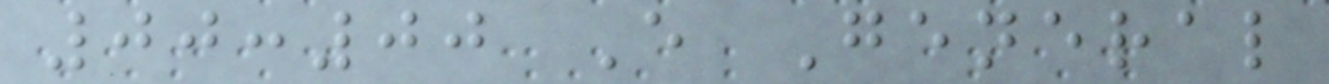00:00 E General
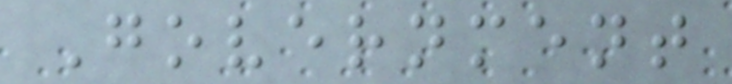Government
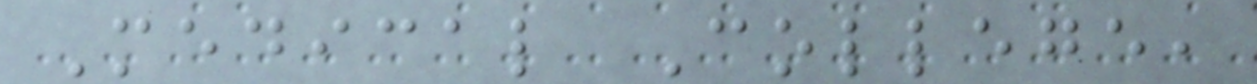Medical College,
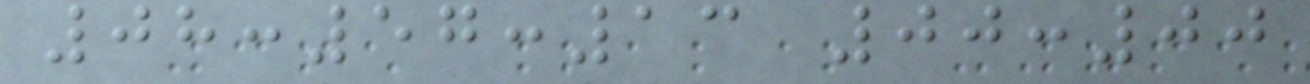08:57:13 00:00
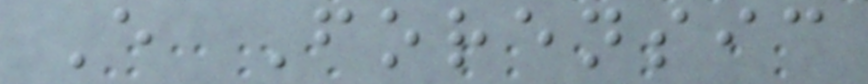E Forensic
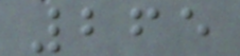265
